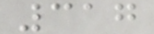317
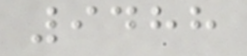9488
